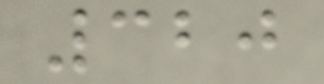320
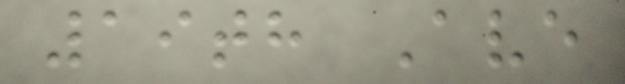19th Ave
